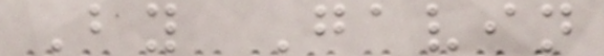By Gavin
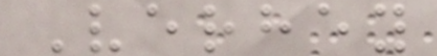Verhey
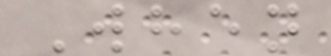When
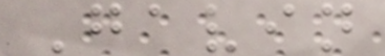Gavin
